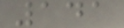141
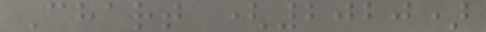Chart (2020)
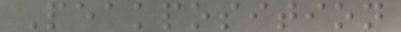Peakposition
